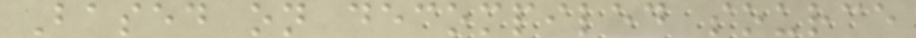Based on decompiled source
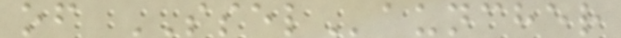of SSELauncher
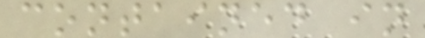contained in
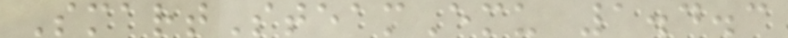SmartSteamEmu 1.4.3
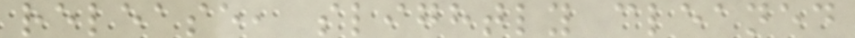release, slightly cleaned
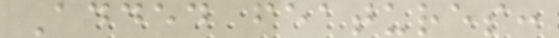Added features:
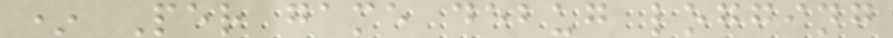* Per game debug logging
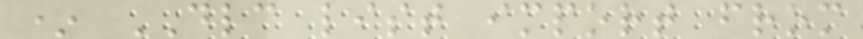* DLC list import from
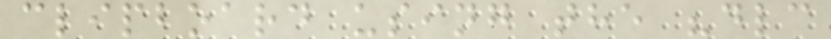clipboard using the "dlc
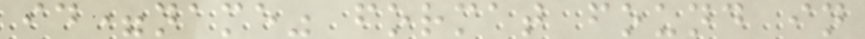id=name" format found in
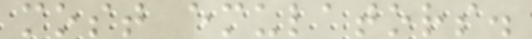most emulators.
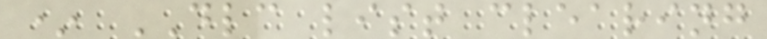* DLC list clearing
